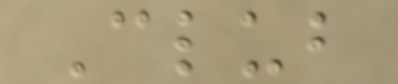Club
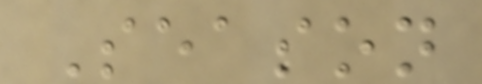Season
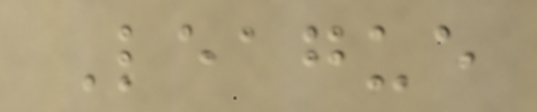League
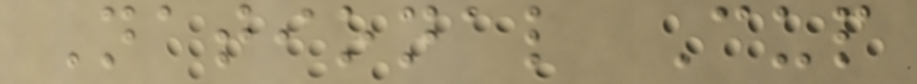National Cup
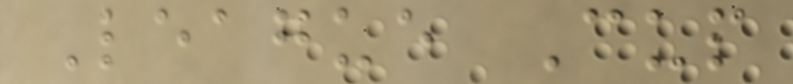League Cup
